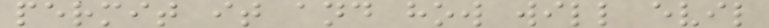permit it and how will evil
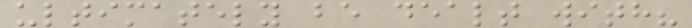ultimately be dealt with?
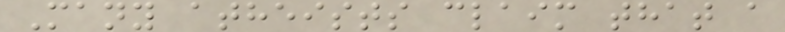Many atheists claim that a
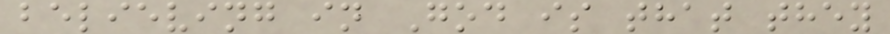believing in God is that they
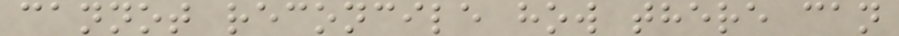cannot reconcile how there can
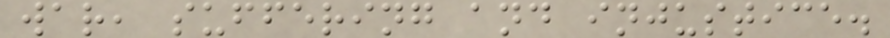war, suffering and injustice.
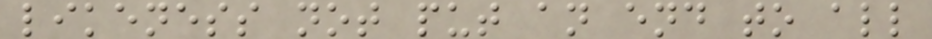likeness not put an end to all
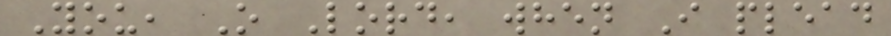You, O Lord, when I plead
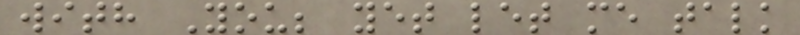with You; yet let me talk
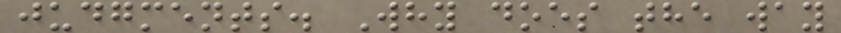judgments. Why does the way
